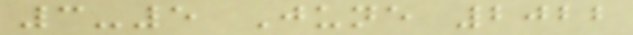3-5 June 2022
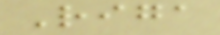Riga
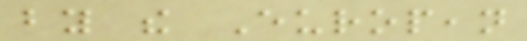by the European
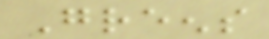Greens
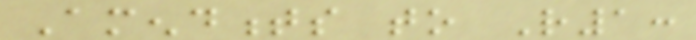Amendments to R1:
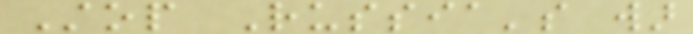Stop Russia's war
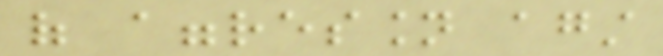of aggression against
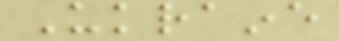Ukraine
